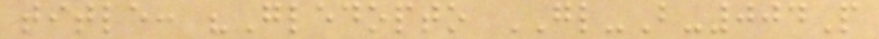title: "Gledopto GL-B-004P
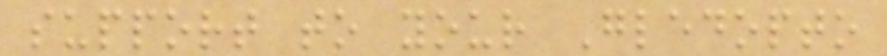support to your Gledopto
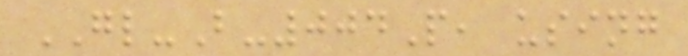GL-B-004P, using
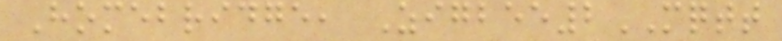Homebridge, Zigbee2MQTT
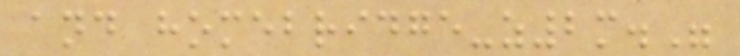and homebridge-z2m."
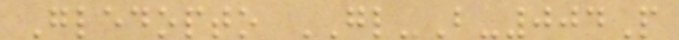Gledopto GL-B-004P
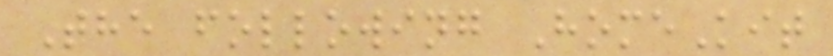The following HomeKit
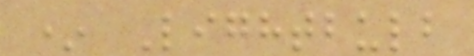* Lightbulb
